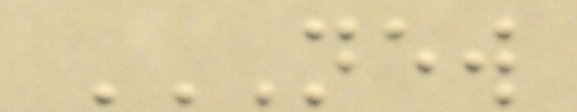NEW
